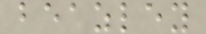beazley
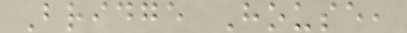Bridge House,
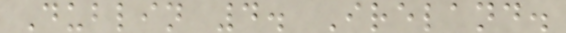Dublin 4. Ireland.
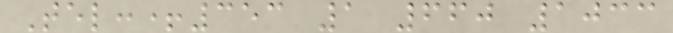Tel:+353 1 660 1033
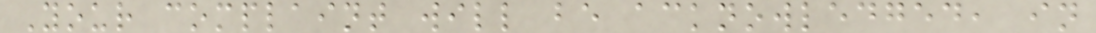Your complaint will be acknowledged, in
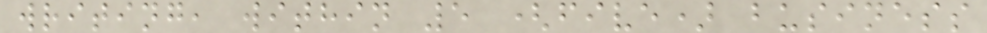writing, within 5 (five) business
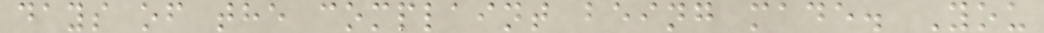days of the complaint being made. You
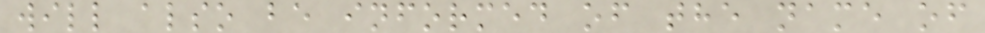will also be informed of the name of
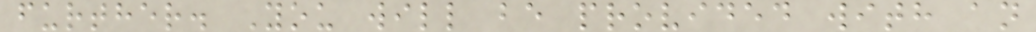further. You will be provided with an
